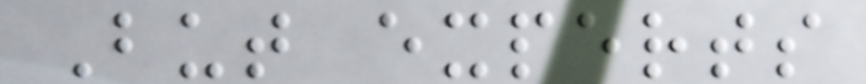But experts
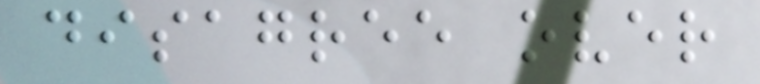disagree over
